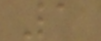1
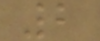2
